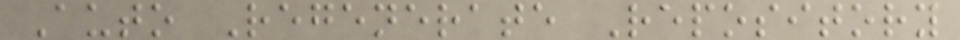Auto Regenerate Repository
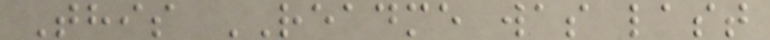This README was last
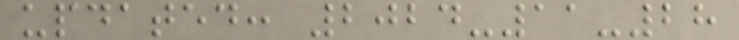updated: 2024-11-28
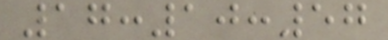17:10:57
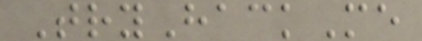TryHackMe
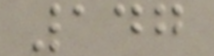147
